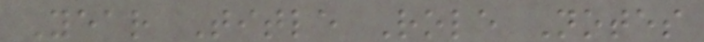Year Title Role Notes
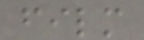film
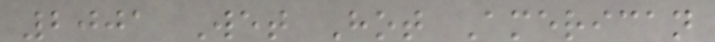2001 Wet Hot American
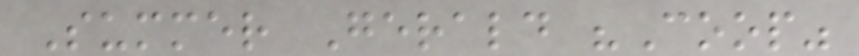Summer Gerald "Coop"
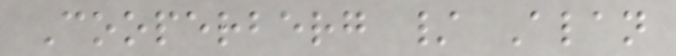Cooperberg / Alan
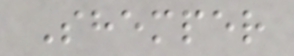Shemper
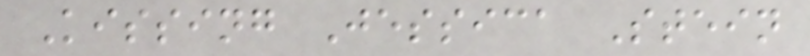Kissing Jessica Stein
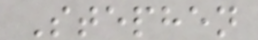Stephen
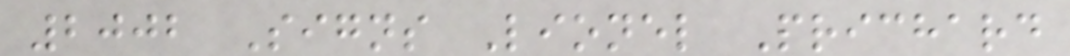2002 Signs Lionel Prichard
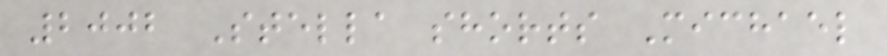2002 Stella shorts Michael
